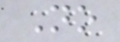No
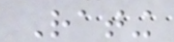Rating
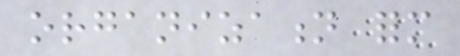organization form
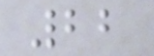22
